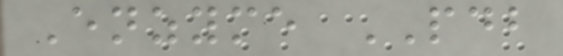Enzyme PDB
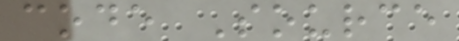code Source
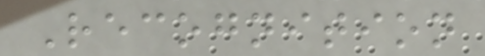Recognition
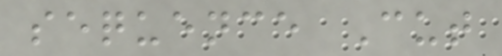sequence Cut
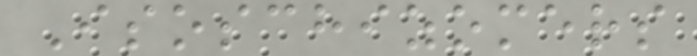Isoschizomers
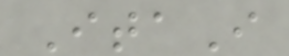ItaI
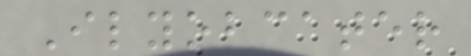Ilyobcater
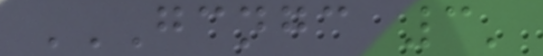GCNGC 3'
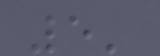5'
